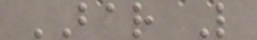BAR L
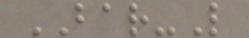BAR-L
